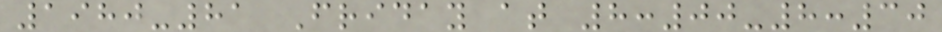1980-81 Friday at 8:00-8:30
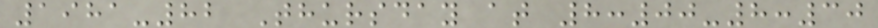1981-82 Thursday at 8:00-8:30
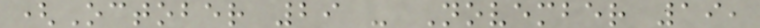(October 29 - November 19,
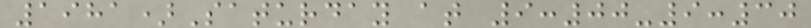1981)Saturday at 9:00-9:30
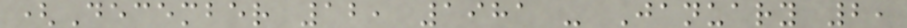(December 12, 1981 - January 2,
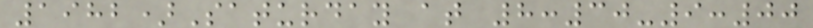1982)Saturday at 8:30-9:00
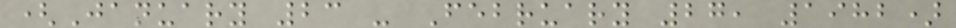(January 23 - February 27, 1982)
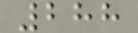288
